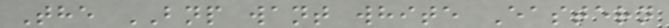The BNP want white Eastern
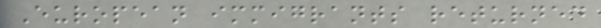European immigrants returned
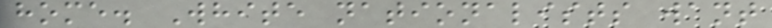home. White nationalists want
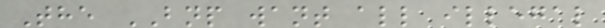The BNP want all illegal
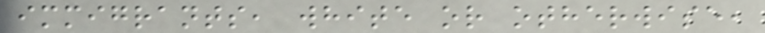immigrants, white or otherwise,
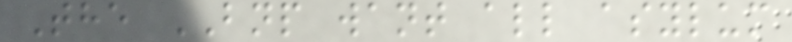The BNP want all asylum
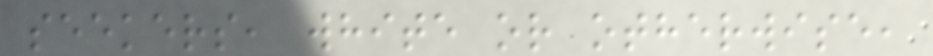seekers, white or otherwise,
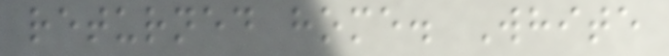returned home. White
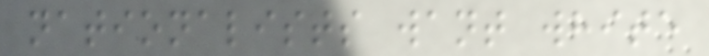nationalists want white
